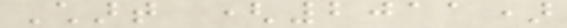Chart (2011)
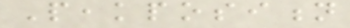Peakposition
